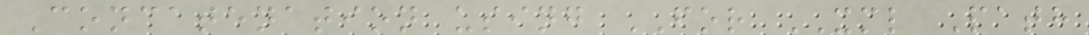Concatenation using FOR XML Path
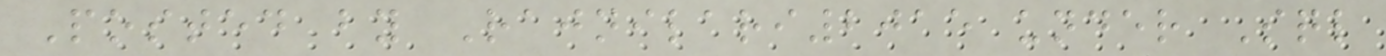Posted by Rajnilari2015 under Sql
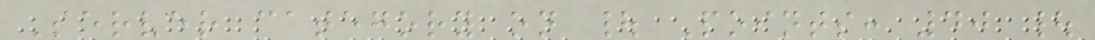Server category on | Points: 40 |
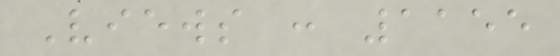Views : 1155
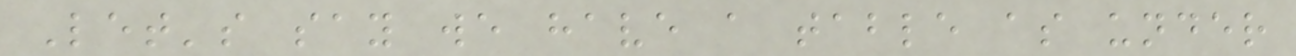Let's say we have a table as under
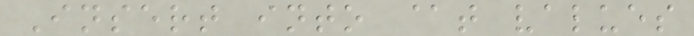Insert into @t values
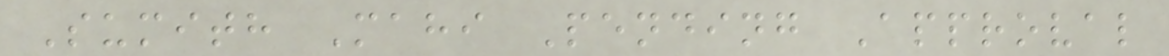Sumith Mahi Pending Approval
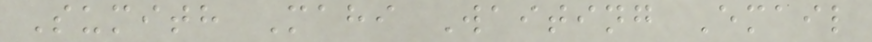Sumith Mahi Waiting Email
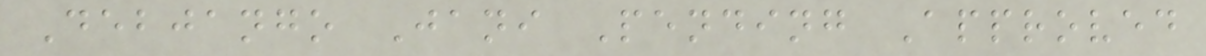Debjango Jani Pending Approved
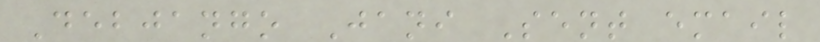Debjango Jani Sent email
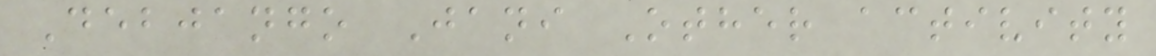Debjango Jani Other activity
